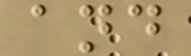and
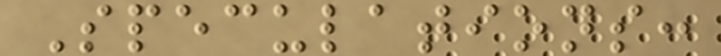Speculations:
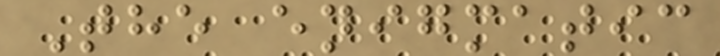The enigmatic
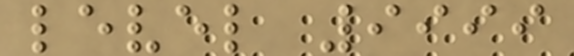level 9999
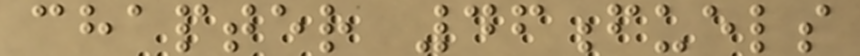chapter 46fuels
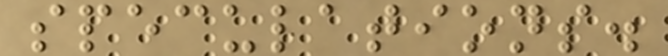speculations.
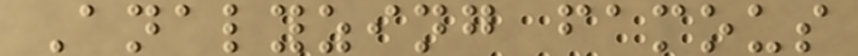Analyzing famous
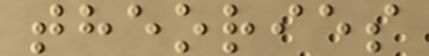theories
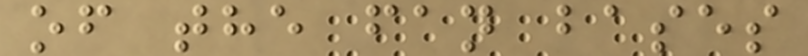of the fan bases
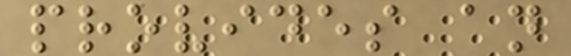provides an
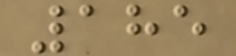185
